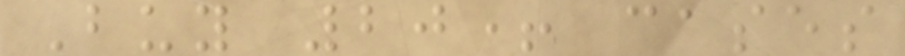Buy 20+ cases
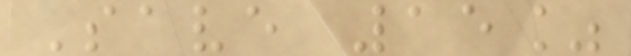Save 15%
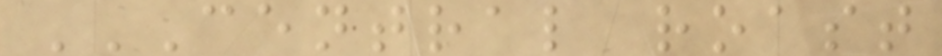CENTRAL ROAST
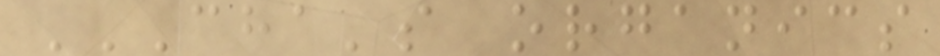CHA'S ORGANICS
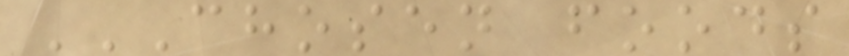CHOSEN FOODS
